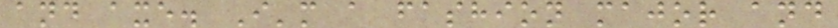and axe. I'm a fashion major and
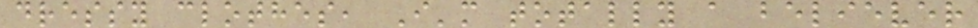dressy clothes, I'm totally a believer
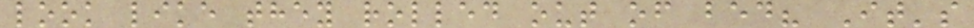look like they rolled out of bed? It's
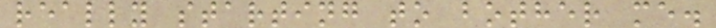really starting to bother me.
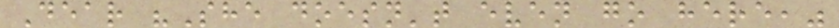Dear "She doesn't even go here,"
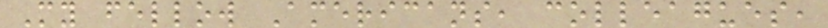My fellow Americans, colleagues,
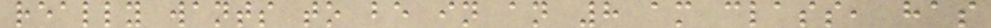really wants to be in an 8 am class, has
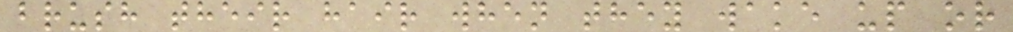brush their hair when they wake up or
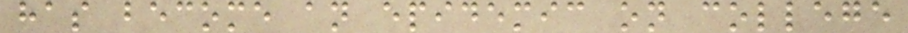has become an epidemic on college
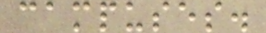campuses.
